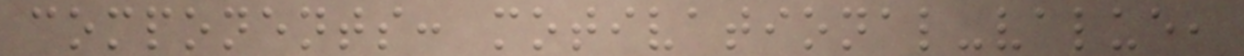components: motivational-value,
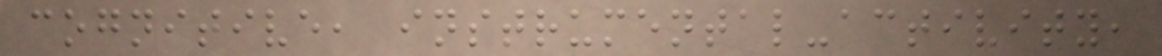cognitive, instrumental-activity,
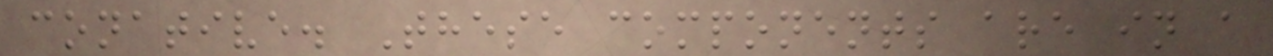conative. These components are in a
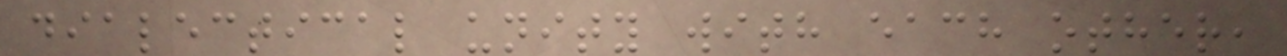dialectical unity with each other,
